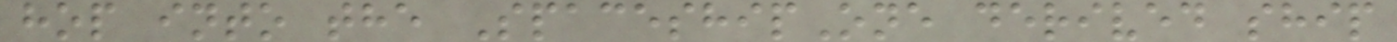hop into the SpaceshipOne derived ship
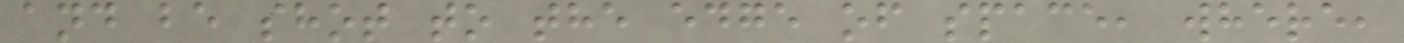and be shot to the edge of space, where,
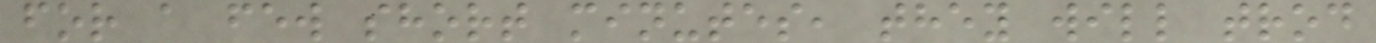for a few short minutes, they will trod
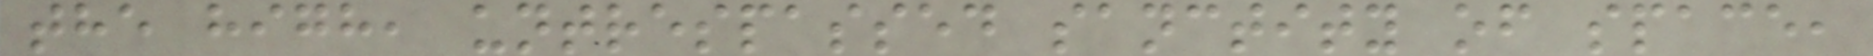the high, untrespassed sanctity of space,
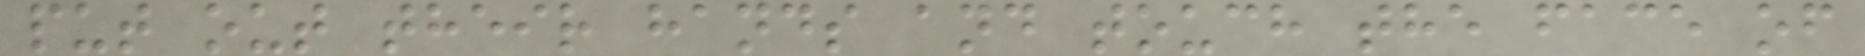put out their hands and touch the face of
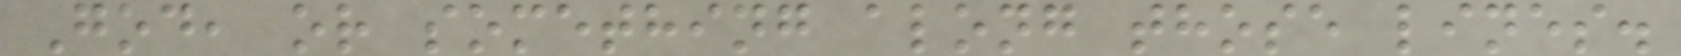God, or something along those lines.
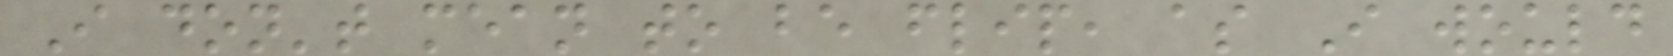I don't mean to be flip, as I would
